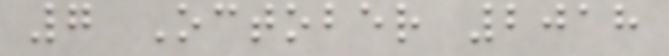7 October 2018
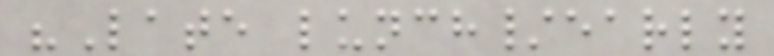"Late lunch/early
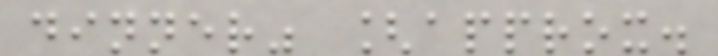dinner" [approx.
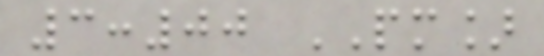3:00 PM]
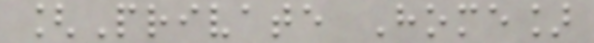[Private Home]
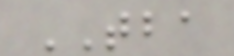TBA
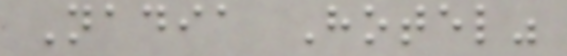Nadia Hotel"
